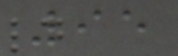95
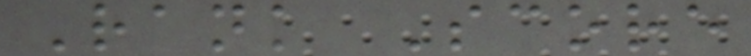Rank Score
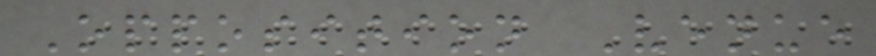Opposition Venue
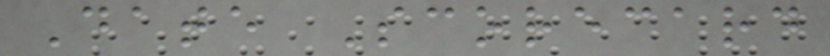Date Scorecard
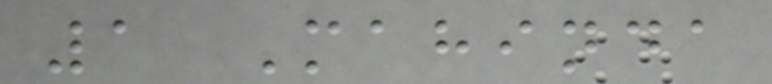1 Mahinda
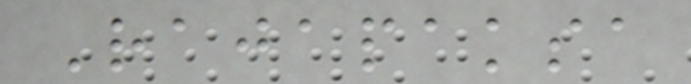Rajapaksa
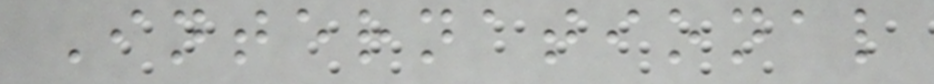International
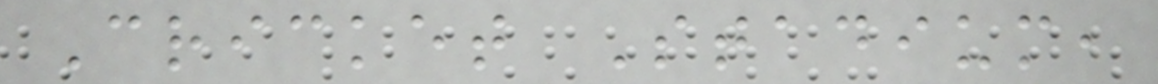Cricket Stadium,
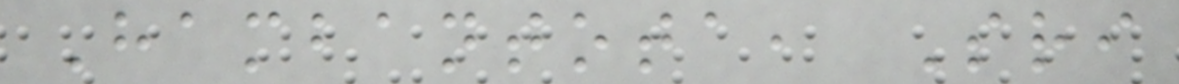Hambantota, Sri
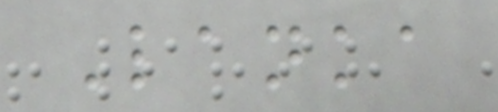Lanka
